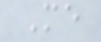Me
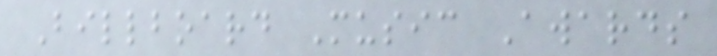Billboard Music Awards
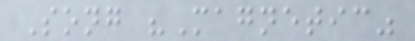Song "Magnetic"
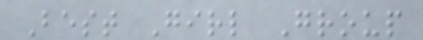Best Girl Group
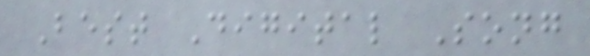Best Digital Song
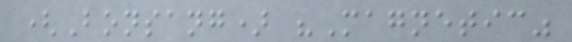(Bonsang) "Magnetic"
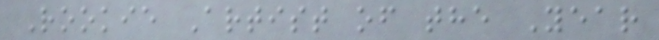Rookie Artist of the Year
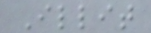Illit
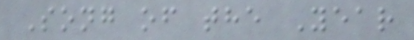Song of the Year
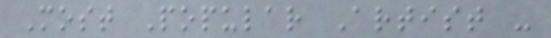Most Popular Artist -
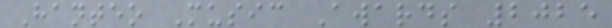Hanteo Music Awards 2025
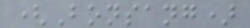(Bonsang)
